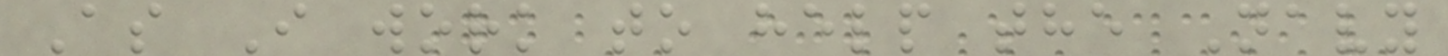As I work to help the Navy
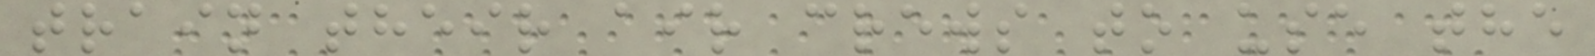train their air crews to use the
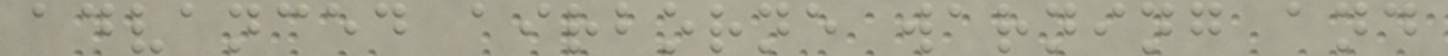advanced airborne warning and
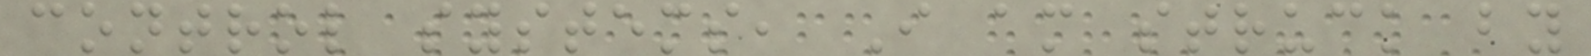control systems, I am struck by
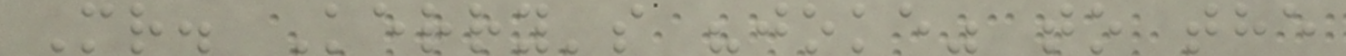Mr. Kerry's "joke" to the
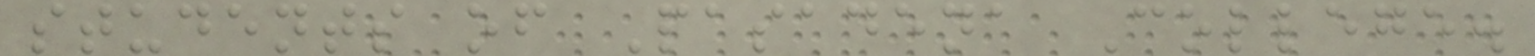students of Pasadena College.
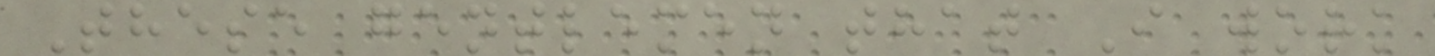These gentlemen that I work
